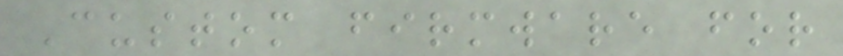Custom firmware for
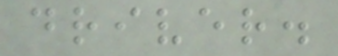driver.
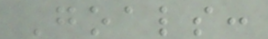Goals:
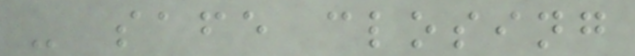- safe closing
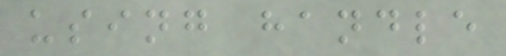using handle
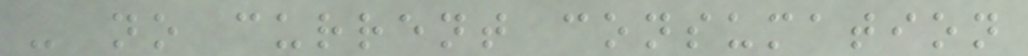- no current consumation
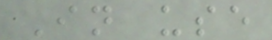In use
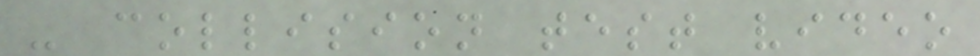- collision test video
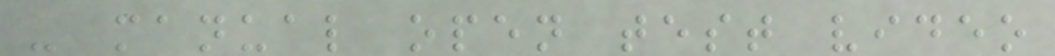- manual open test video
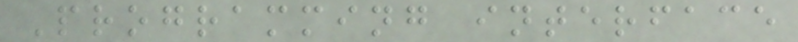Programming interface
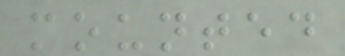mounted
